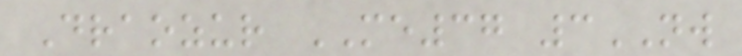Draozur ME37 3NW
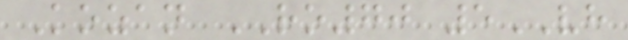Kozan RO70 5VH
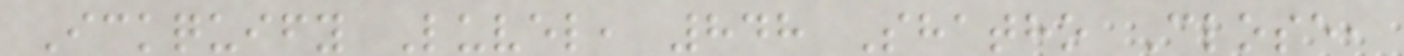Ickquify Luvel, 848 Shatho Close,
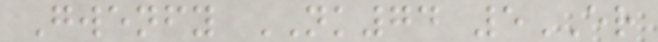Gwenfy NK74 5ER
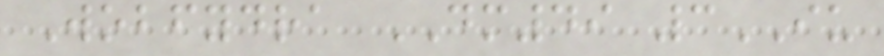Wobfydra DM49 3IU
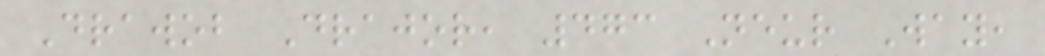Drawob Drajor, 473 Neur Way,
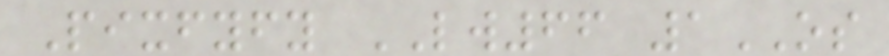Pixfyfy LW66 1OS
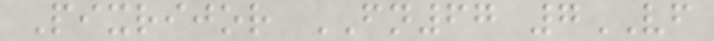Pixrijor FN67 7VF
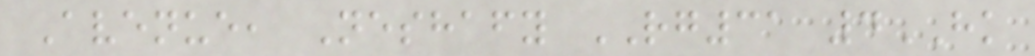Avenue, Neshafy RG31 4HK
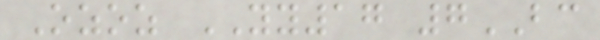Ozoz YY17 7BC
